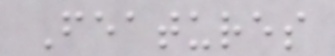Features
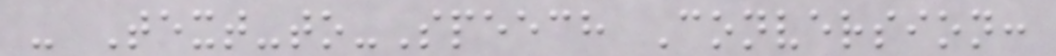- Text-to-Speech Conversion:
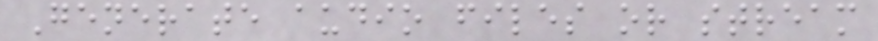Generate audio files or stream
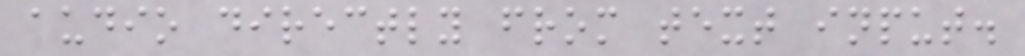audio directly from text input.
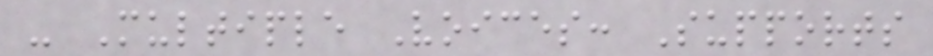- Multiple Voices: Supports
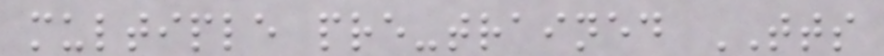multiple pre-trained TTS
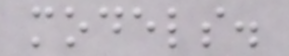models.
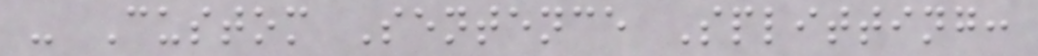- Custom Sentence Splitting:
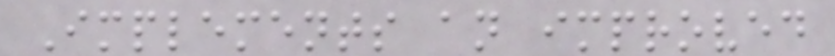Implements an improved
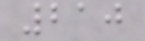210
